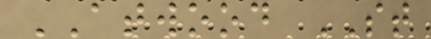ATWOOD ST
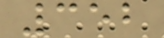352
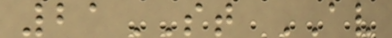21ST AV
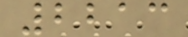2213
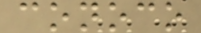conoco
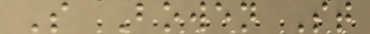S Bowen St
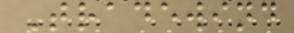Tradewind
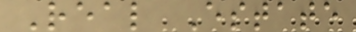Real Estate
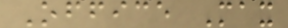Office Max
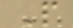P
